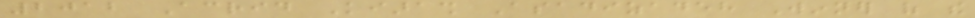2012 Acrid Kiarash Asadizadeh Winner of the
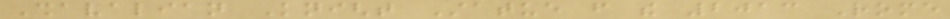Shavalian Knight Statue from the 2013 Rome
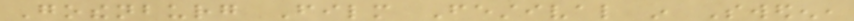Gothenburg Film Festival in Sweden,
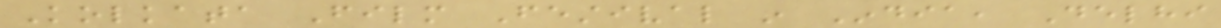Kolkata Film Festival in India, Delhi
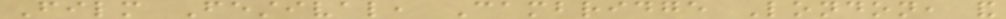Film Festival, Cambridge London, and
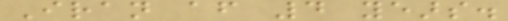Iran after 4 years.
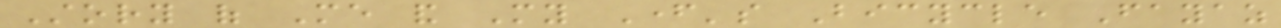Story of Me and My Father's Bicycle Fayaz
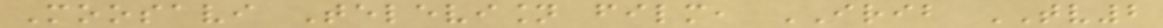Moosavi Television film, IRIB TV2
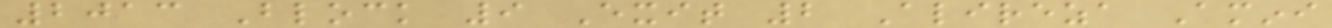2013 Block 9 Exit 2 Alireza Amini
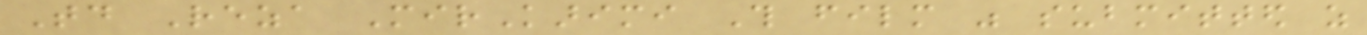Today Reza MirKarimi This film was submitted as
